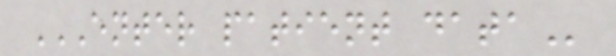ENTER PATIENT DATA
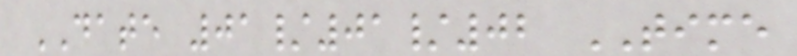DATE 01/01/02 TIME
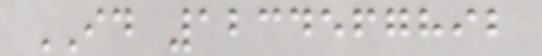ID 1234567892
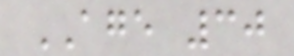AGE 30
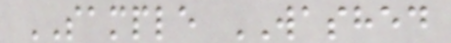SAMPLE WASHED
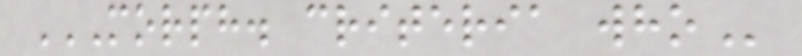MORPH. CRITERIA WHO
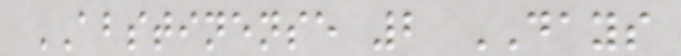ABSTINENSE 2 DAYS
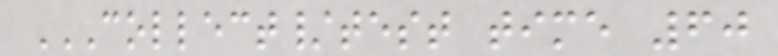COLLECT/TEST TIME 60
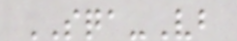SQA-Vb
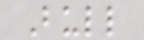Bull
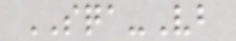SQA-Vb
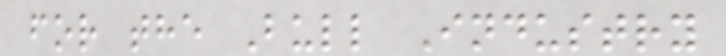for the Bull Industry
